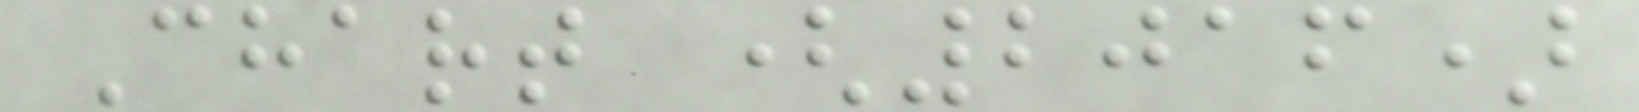Chart (2016)
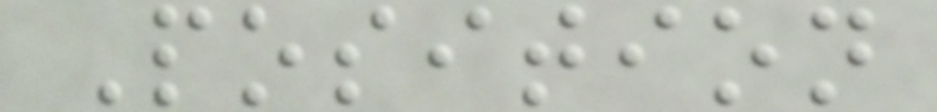Position
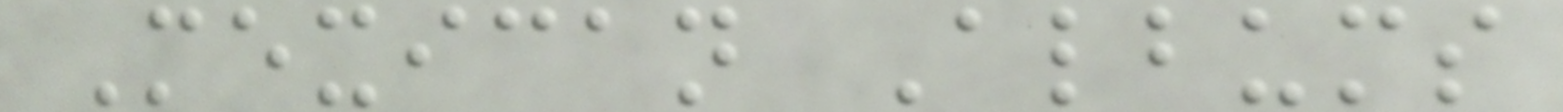Mexican Albums
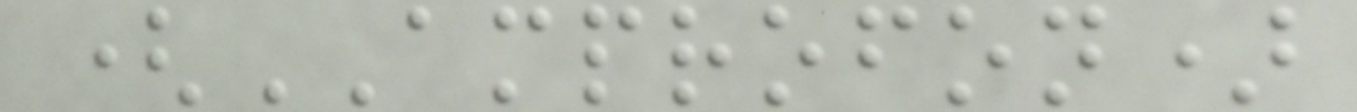(AMPROFON)
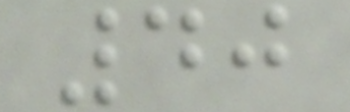40
